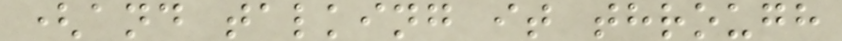(and talking it through
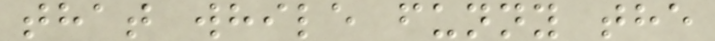that while funny the
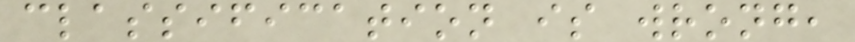classification is wrong,
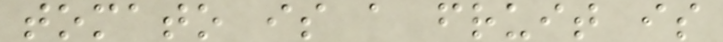tomato is a fruit is
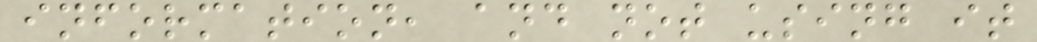information, and not using it
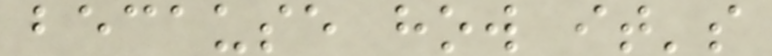because how it's
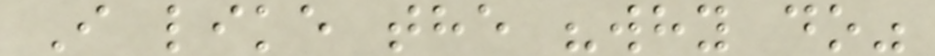I like the "why do"
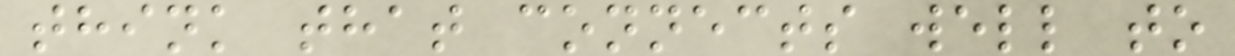think that connects well to
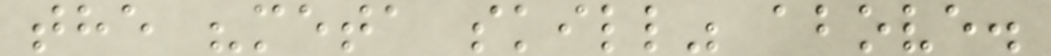the "meta skill" above.
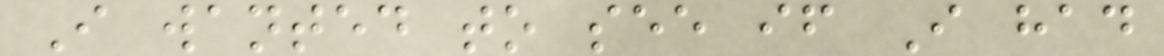I wanted to see if I had
